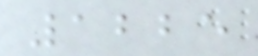1225
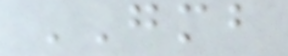GMB
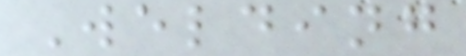Welding
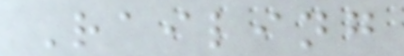Railing
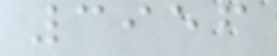3956
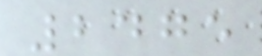2475
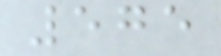575
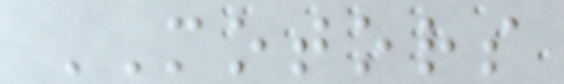MOTORS
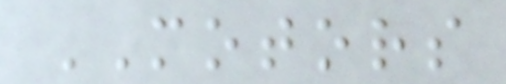MOTORS
